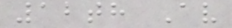12th Av
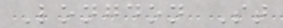Longdon St
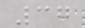37
